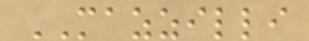MAZZILLI
